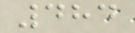484
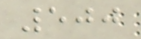500
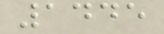1445
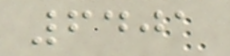6401
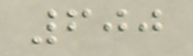600
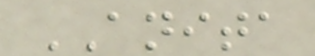ANITA
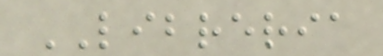LIBRERIA
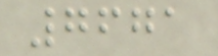7671
